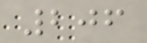206
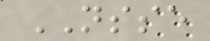NSSE
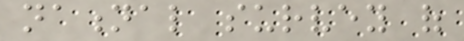national survey of
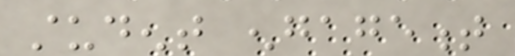student engagement
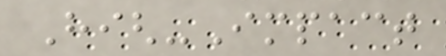High-Impact
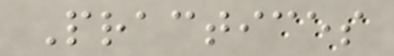Practices
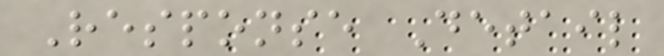Response Detail
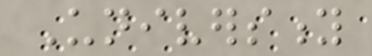University
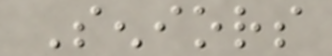Seniors
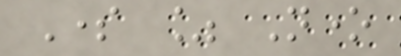Some % None
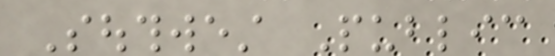Southwest Public
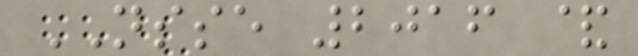NSSE 2016 &
